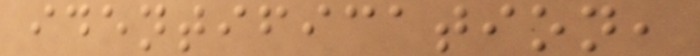identification,
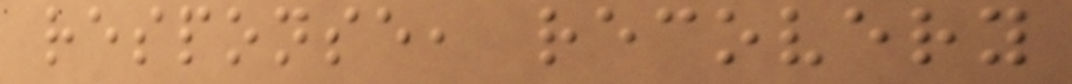response, recovery
